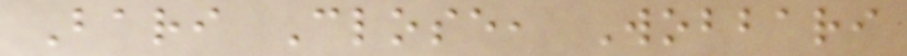Bari Close, Wobbari
